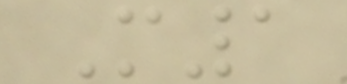M1
